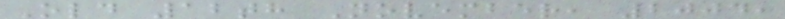Old 12th November, 2004,
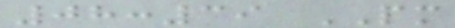08:39 PM
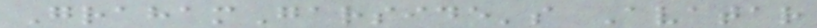GrahamGarside's Avatar
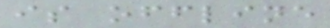is offline
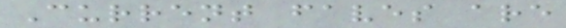Current faves are
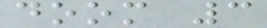doom 3
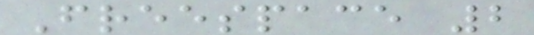Freespace 2
